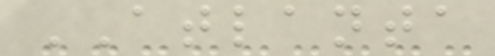ATLANTA
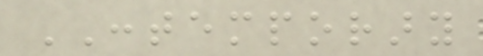CONTEMPORARY
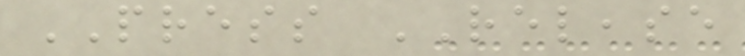PRESS RELEASE
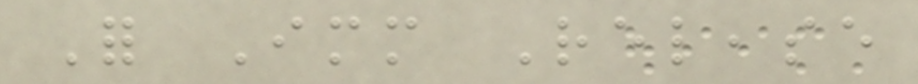For Immediate Release
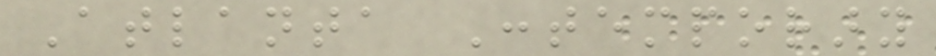Atlanta Contemporary
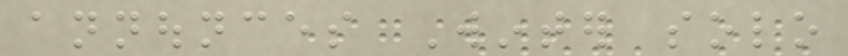announces Winter solo
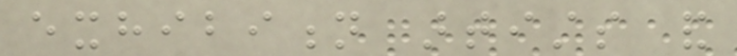exhibition artists and
